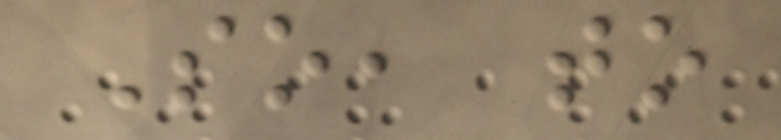So, to
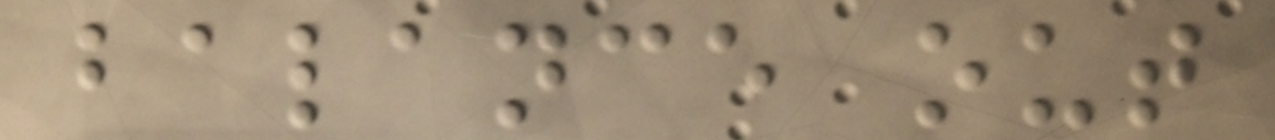balance out
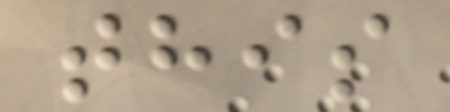this
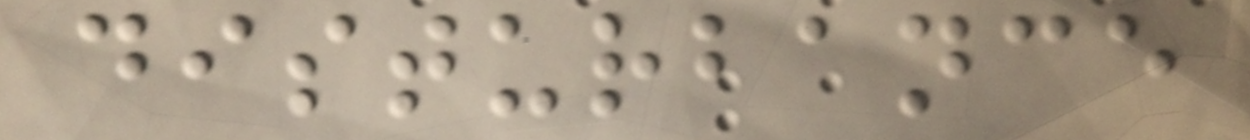disturbance
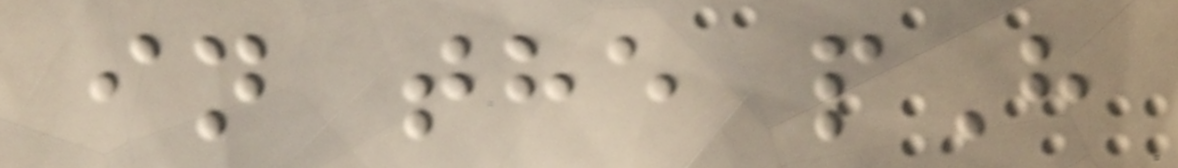in the pH
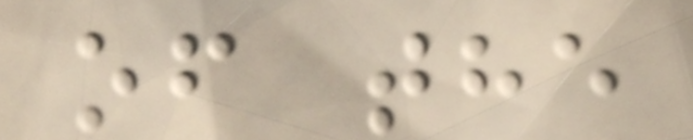of the
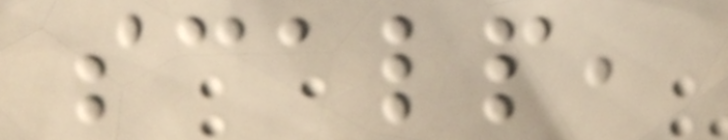scalp,
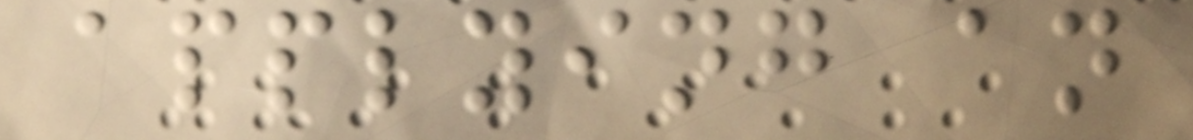applying an
